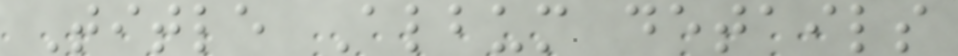Title Album details
